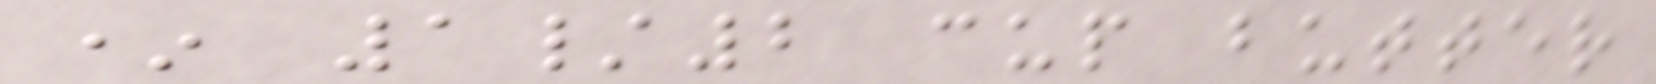* 1/2 cup butter
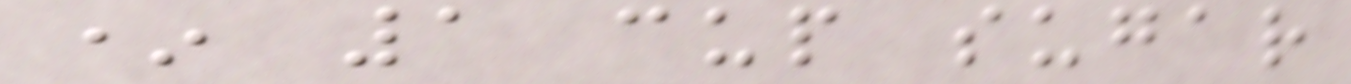* 1 cup sugar
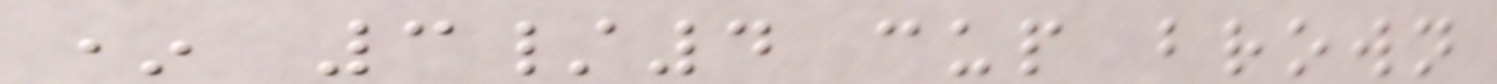* 3/4 cup brown
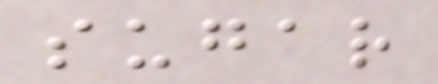sugar
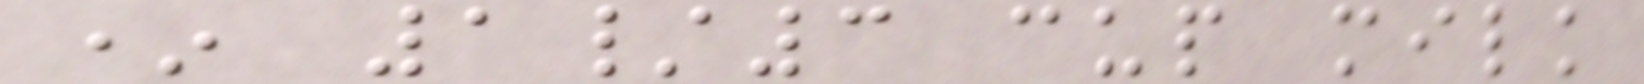* 1/3 cup milk
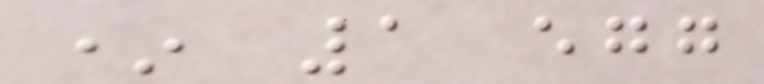* 1 egg
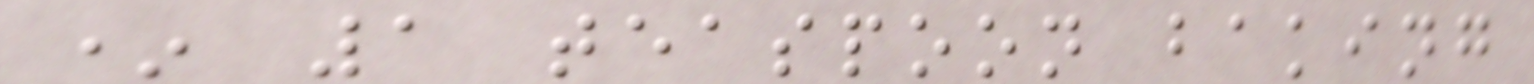* 1 teaspoon baking
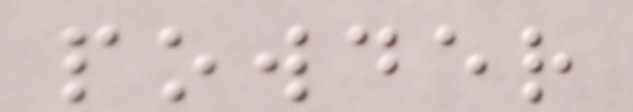powder
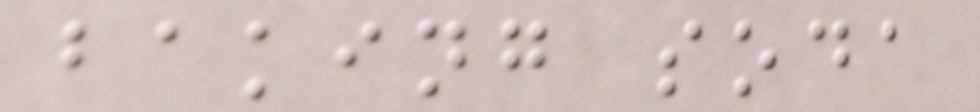baking soda
